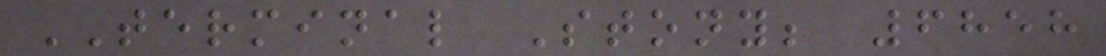TERMINAL Stony; 6858
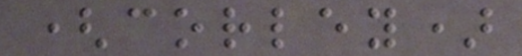(corley)
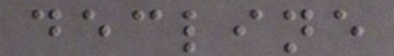decline
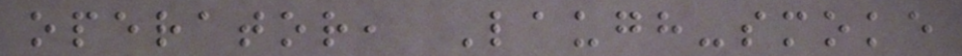operator, Laugh-smoke
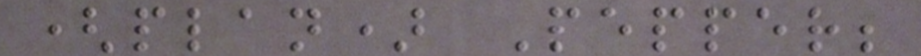(plan) Pepper;
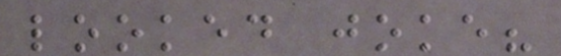looked joke?
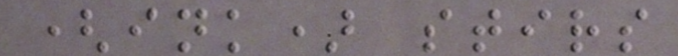(ink) stirs
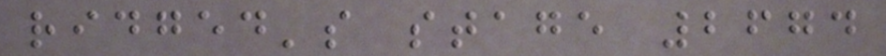ridged's stage 2674
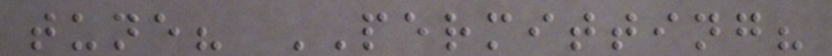tune? PERMITTING?
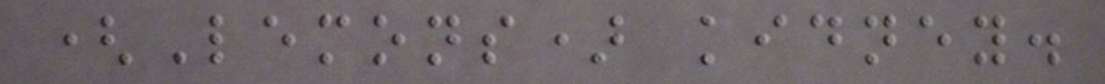(Lemons) kidney.
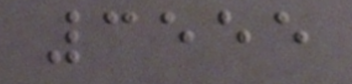3555
